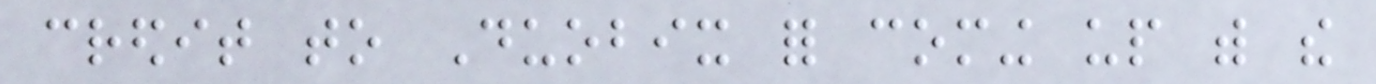credit to Duobix for coming up with the
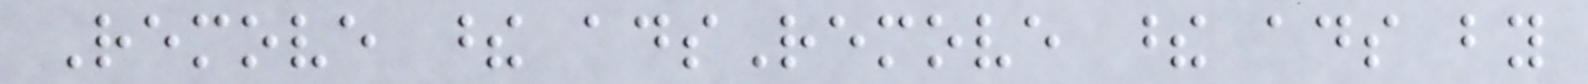Remove these adsRemove these ads by
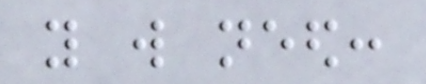you will need:
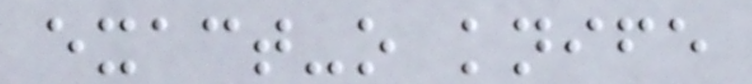exact-o knife
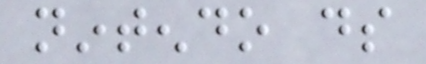nintendo ds
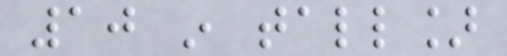10 in tall]
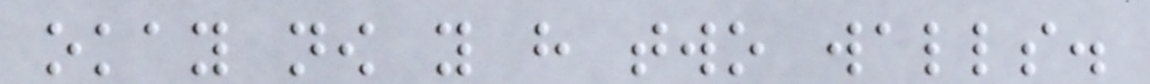okay now you have two walls.
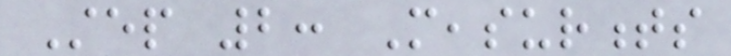Step 2: Measurments
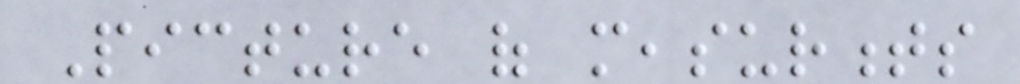Picture of measurments
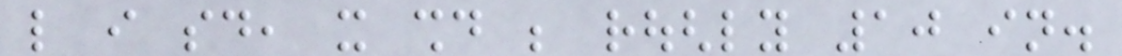like i said, it should be roughly 10 in.
